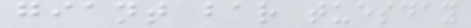giant bar tuesday
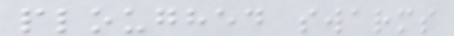ploughed swarms
